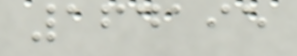164195
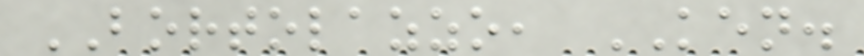BORTOLAZZO, KEN.
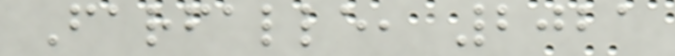Farfalle, 2021
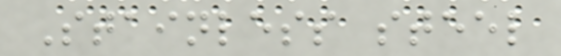Stainless steel
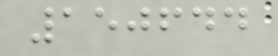150644
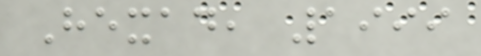Hexad, 1999
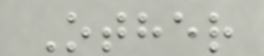Other
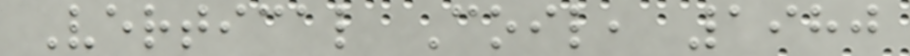Vertical Coil, 1980
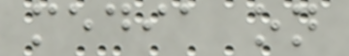media on
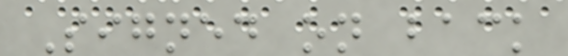Signed on back
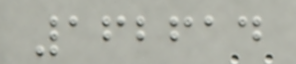162614
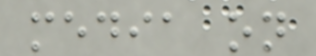media on
